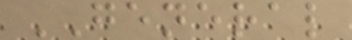GENERAL
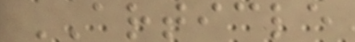ARTICLE
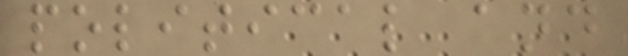political and
